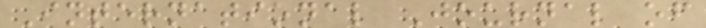International Journal of
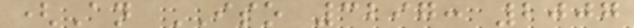(An ISO 3297: 2007
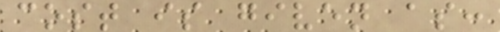cost is given as:
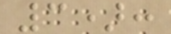3):
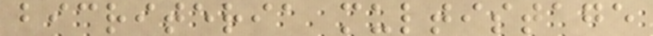bicriteria multistage
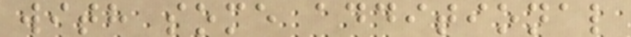with some additional
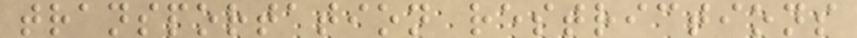transportation restrictions
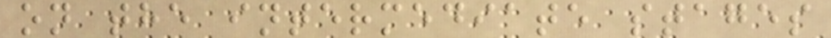on the intermediate stages
